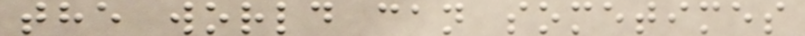the world can sometimes
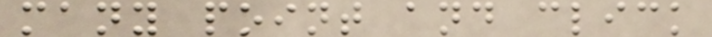many point and click
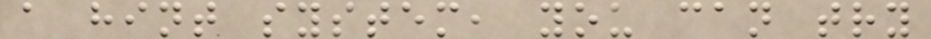a hint system, you can try
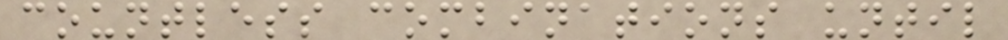countless combinations until
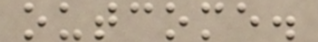outcome.
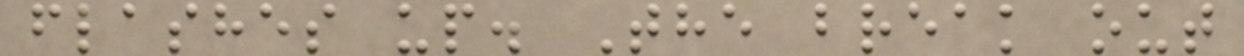flashes up. The break out
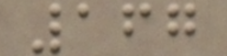167
